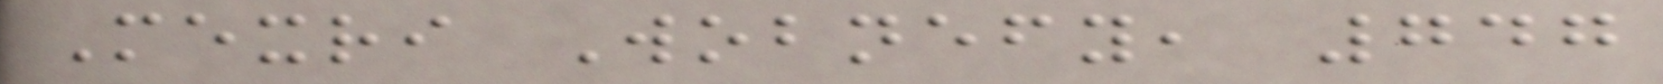Mexri Wobnefy, 747
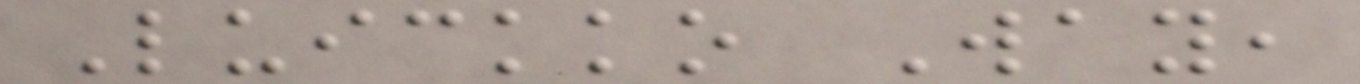Luickko Way,
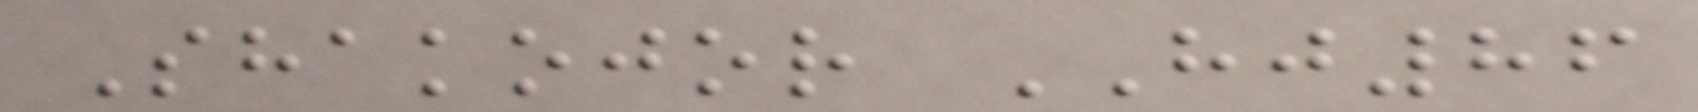Shakojor HJ86
